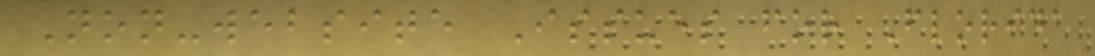Non-website Issues for Florida
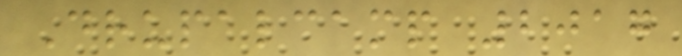Drupalcamp 2017
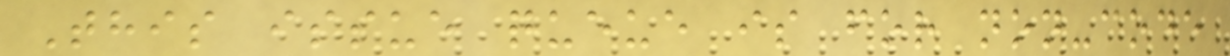This issue queue is for non-code
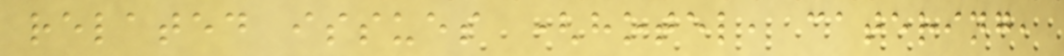related issues (hotel, catering,
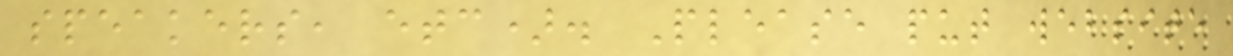speakers, etc). Please put website
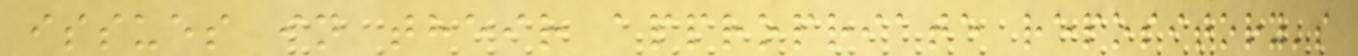issues in their appropriate repository's
